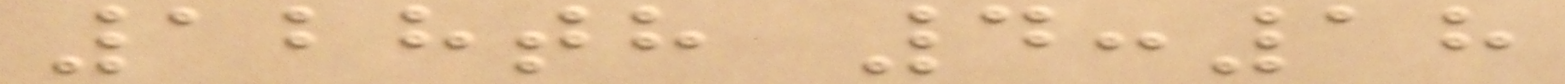128th 4:18
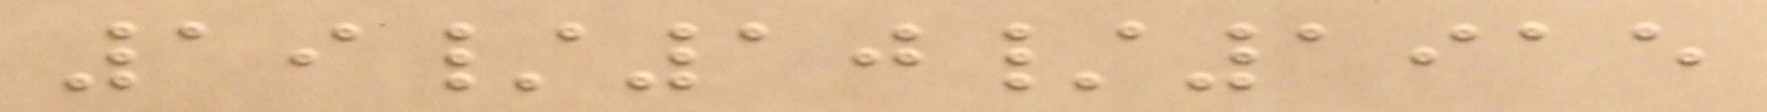19/10/1915
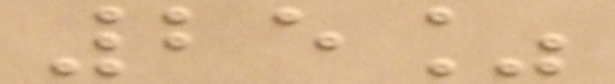25%
